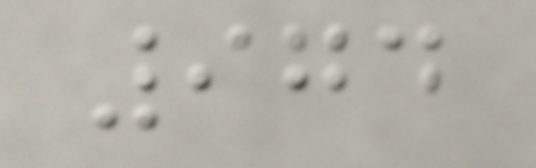974
